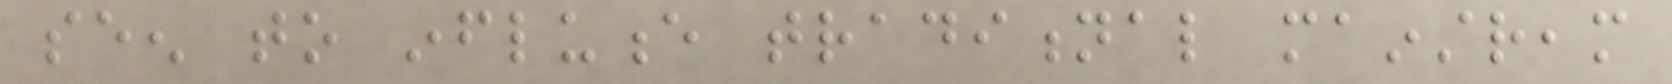seen to influence traditional mainstream
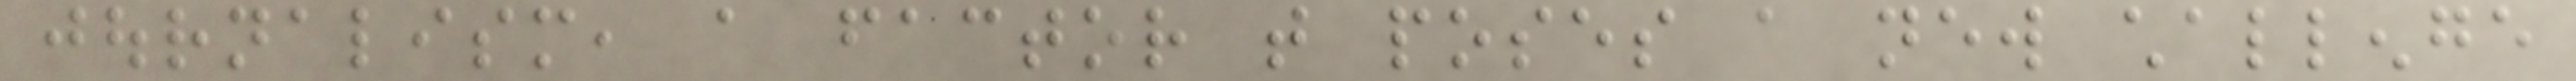journalism, a factor that poses a new challenge
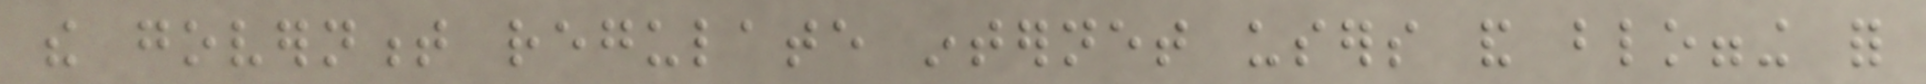the government regulate internet users and blogging for
